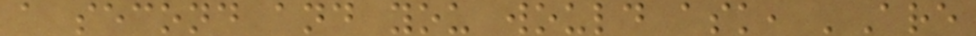a second and you would ask, 'Are
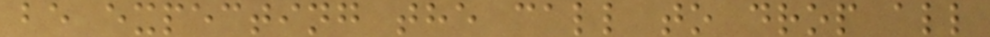be expecting the call to drop all
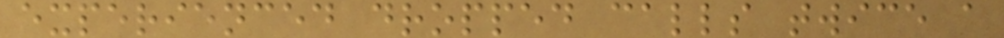experienced dropped calls twice a
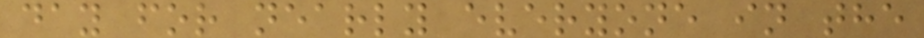day for nearly everyone in the
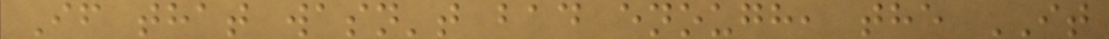If that wasn't bad enough, the IT
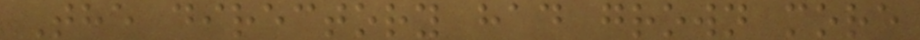The directory had grown more
